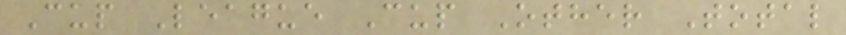Cup League Cup Other Total
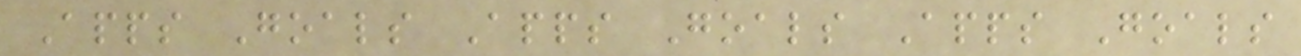Apps Goals Apps Goals Apps Goals
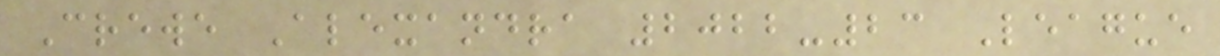Crewe Alexandra 2022-23 League
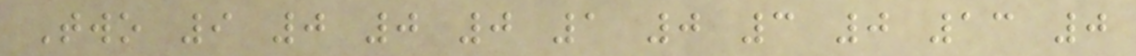Two 9 0 0 0 1 0 3 0 13 0
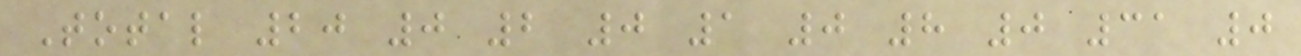Total 20 0 2 0 1 0 8 0 31 0
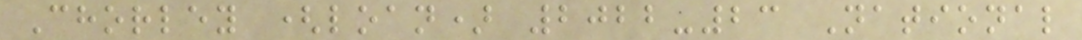Chorley (loan) 2022-23 National
